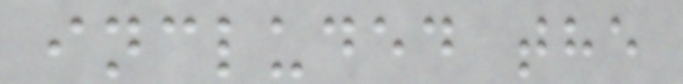included the
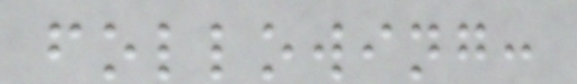following:
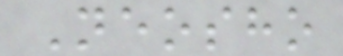Neosho
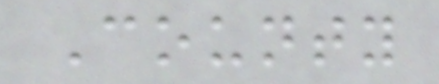County
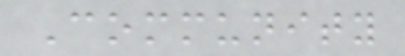Community
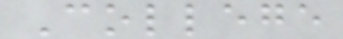College
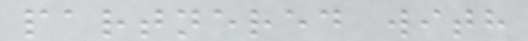partnered with
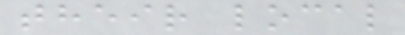their local
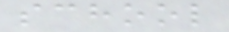school
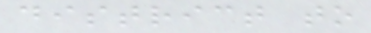district to
